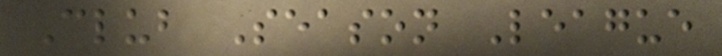Club Season League
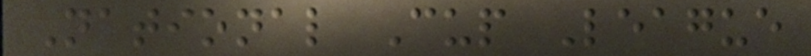National Cup League
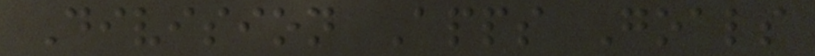Division Apps Goals
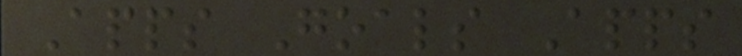Apps Goals Apps
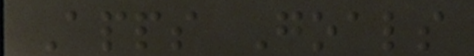Apps Goals
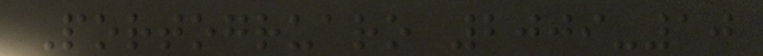Portogruaro 2009-10
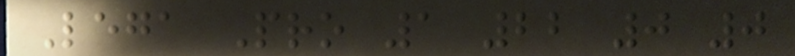Lega Pro 1 22 0 0
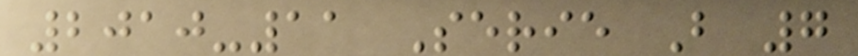2010-11 Serie B 7
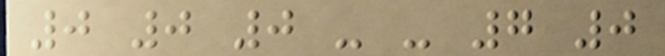0 0 0 - - 7 0
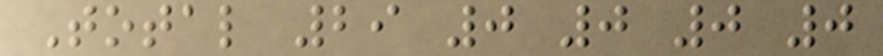Total 29 0 0 0 0
